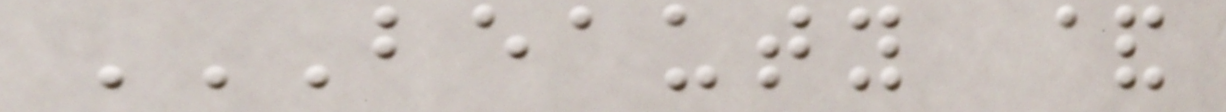BEAUTY &
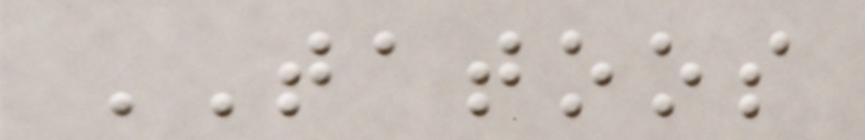TATOOS
